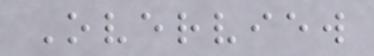Overview
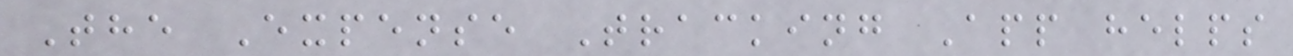The Expense Tracking App helps
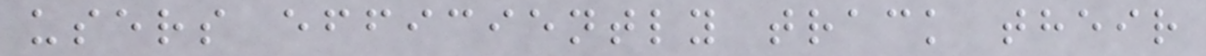users efficiently track their
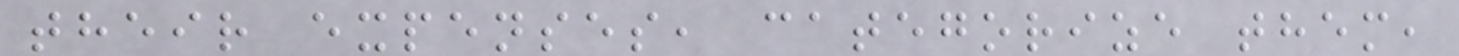their expenses, categorize them,
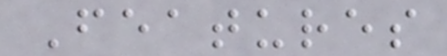Features
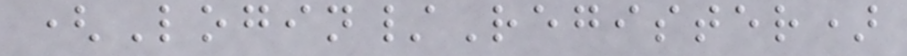(Login/Register)
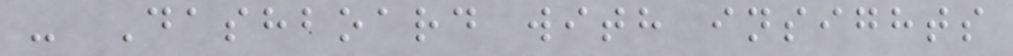- Dashboard with insights
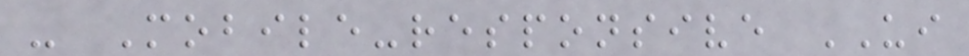- Mobile-responsive UI
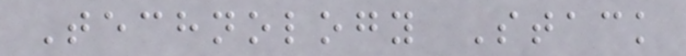Technology Stack
